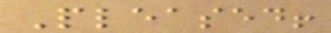Pleased!
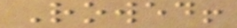Rowed!
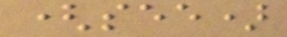(see)
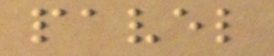pavel
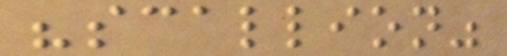"scallion"
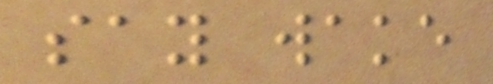say wake
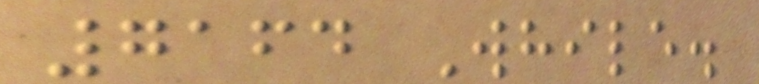7164 While.
